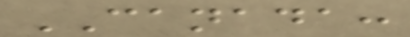CANADA:
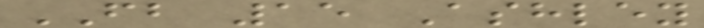FB 15 Ashley
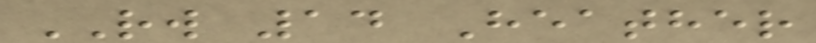RW 14 Heather
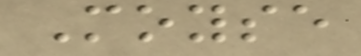Moyse
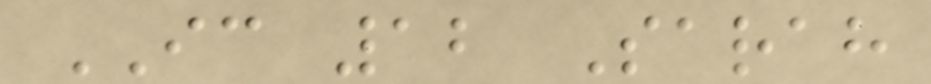IC 12 Sarah
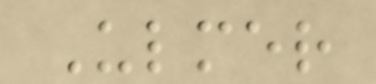Ulmer
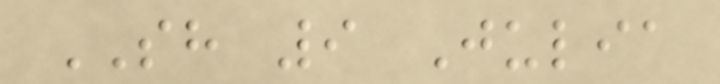SH 9 Julia
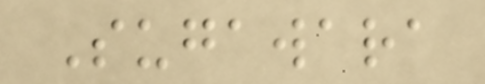Sugawara
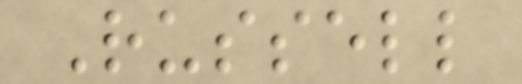Russell
